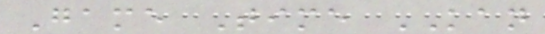Game Time KAN
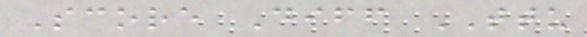Score Diff TTU
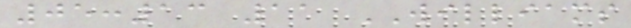05:13 11 WILLIAMS
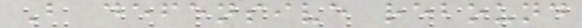B defensive rebound
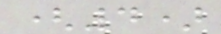(4)
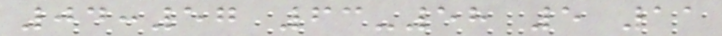04:57 63-58 5 11
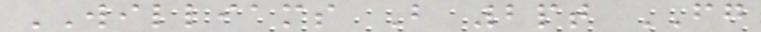WILLIAMS B 2pt FG
